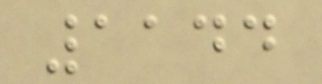1144
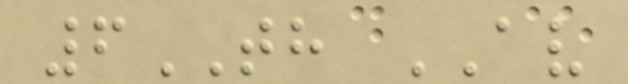6TH AV
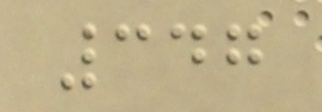347
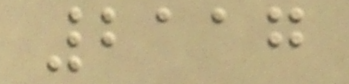2117
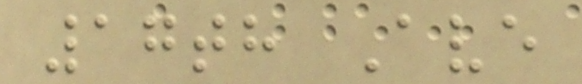17th Ave
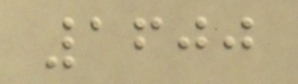1600
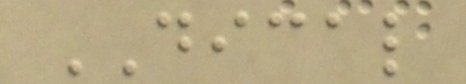DICAL
